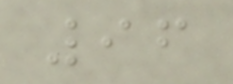96
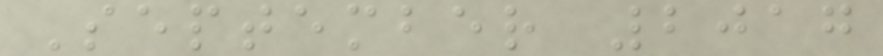September 2017
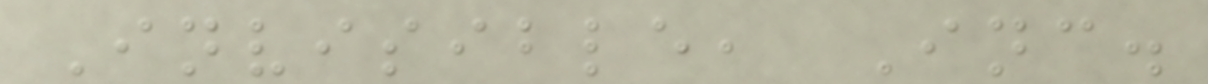Invisible, Inc.
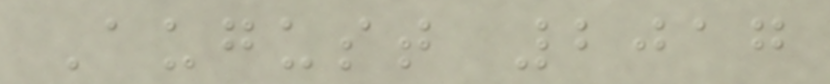August 2017
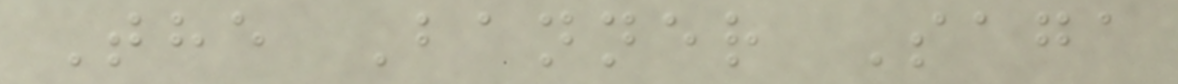The Banner Saga
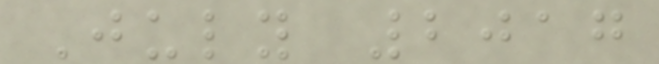July 2017
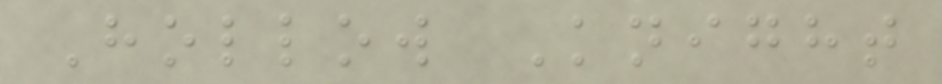Hollow Knight
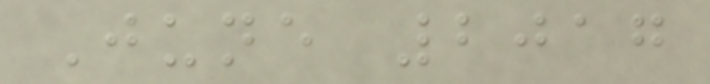June 2017
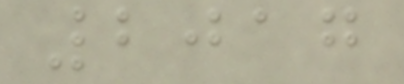2017
